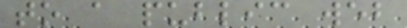to a public web
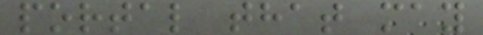portal that may
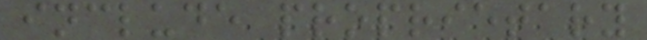include proprietary
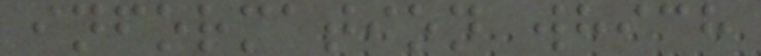information which
